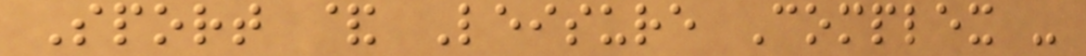Sport & Leisure Complex -
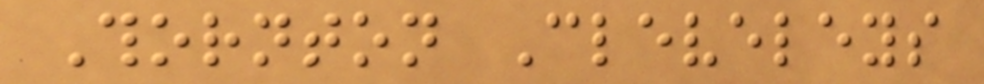Thornton Cleveleys
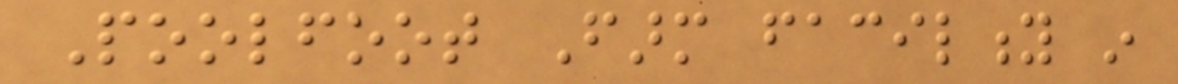Poolfoot Farm facility in
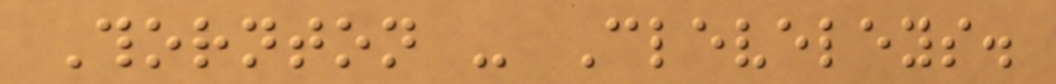Thornton - Cleveleys.
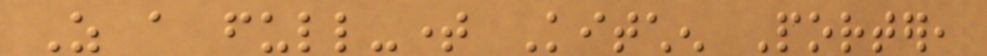As a full-time Kitchen Porter,
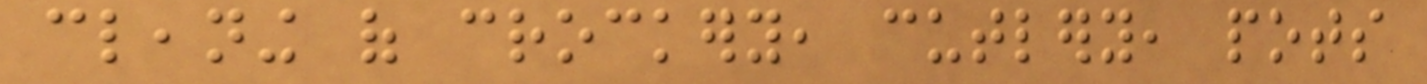cleaning of crockery, cutlery, pots
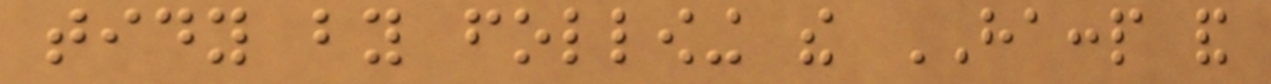tidy by following the HACCP and
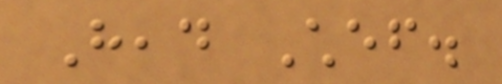Head Chef.
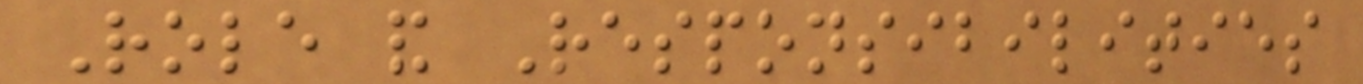Role and Responsibilities
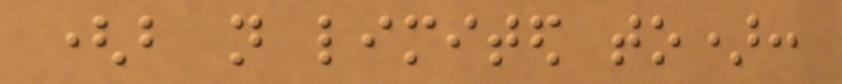(but not limited to):
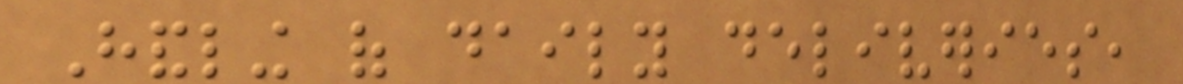Handling of daily deliveries,
